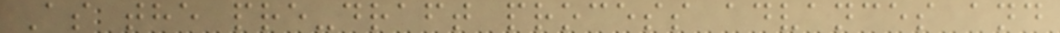As the pre-draft process advances and
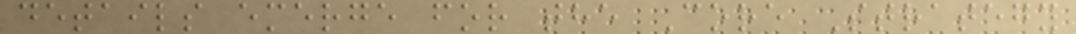details emerge for the Core Strategy
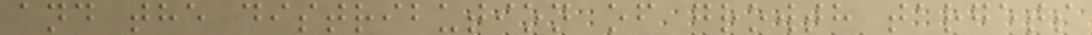and the distribution of growth targets
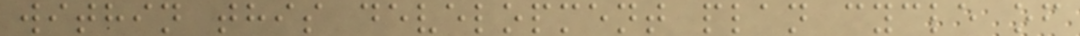within this development plan cycle of
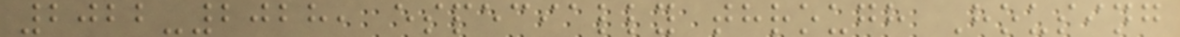2022-2028, especially through Housing
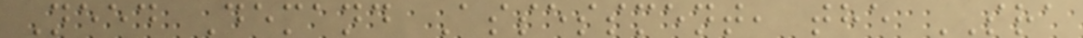Need Demand Assessment, the SRA
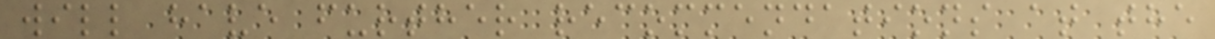will have further recommendations at the
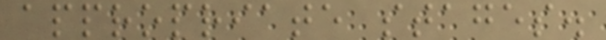appropriate stages.
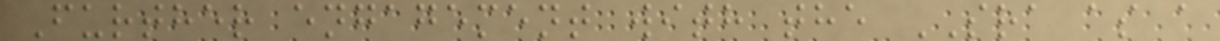Further engagement with the SRA as a
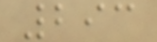293
